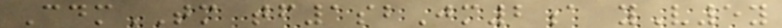CdmTM tf1sbJm2a yV5y
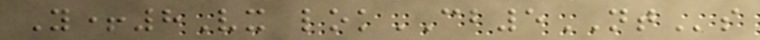Y+8Vx lokCB5NTs
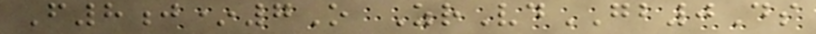F8j*7O ZrVdGB0Ds
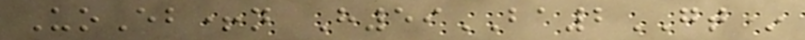UoEb+n H59BA2GT*
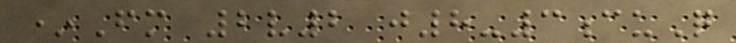*Fm 2v2 j8-3cuQ
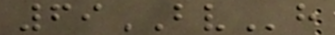69BVh
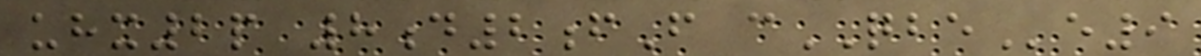uhx2p 8d2fF cQBEe9
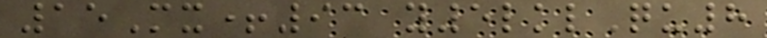15Mx+93 y5lklQu8
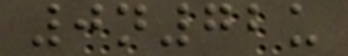0n72u
